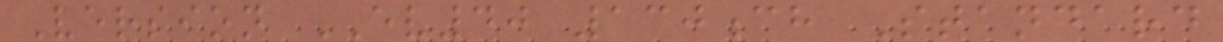Version EV40 130ch Standard
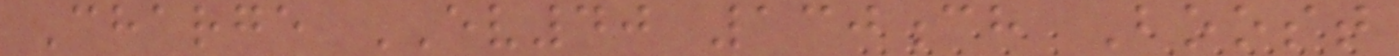Charge EV40 130ch Boost
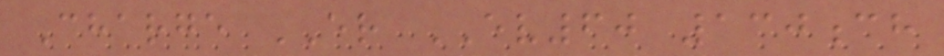Charge ER EV60 130ch
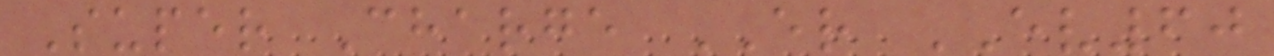Super Charge ER EV60
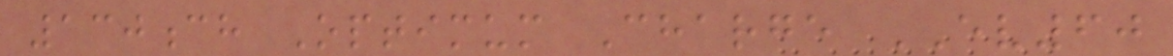130ch Optimum Charge EV60
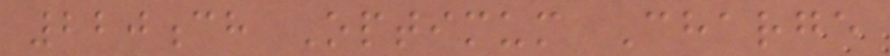220ch Optimum Charge
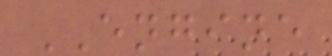ENGINE
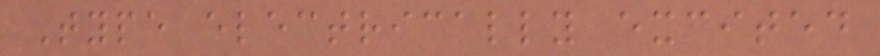Type electrically excited
